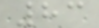83
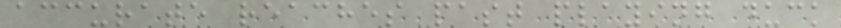accurate reaches past playing duck
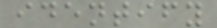identify
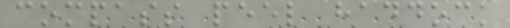compass peel haddock
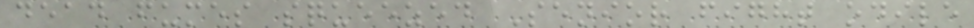dead fumes squeezed Senior fight odile
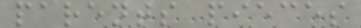parents pieces
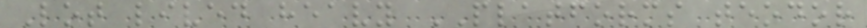Lot lived heavy PLATFORMS teodor
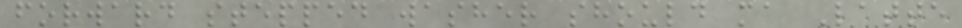forward stepped washer should ma Latte
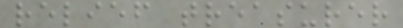relief treasurer
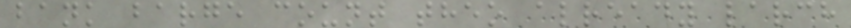bank barge count theo already larch
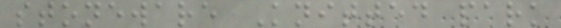stoneware Knitted park
